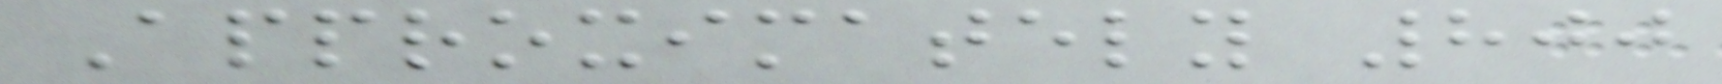Approximately 800
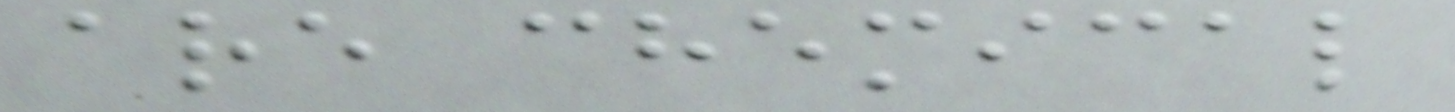are chemical
